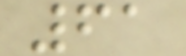61
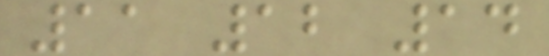11 12 14
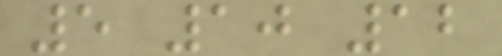5 10 12
